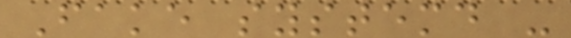Fake systemd -
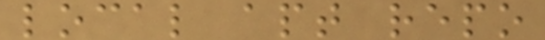local apt repo
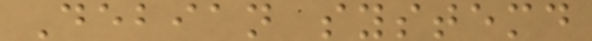Debian systemd
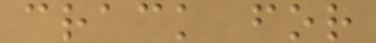crack for
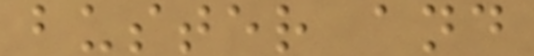buster and
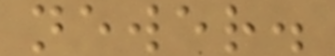newer.
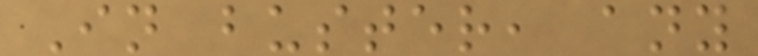In buster, any
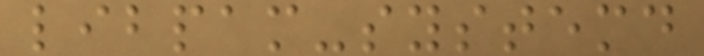libpam-systemd
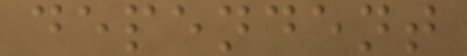dependent
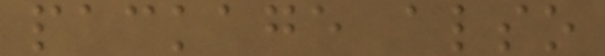package also
